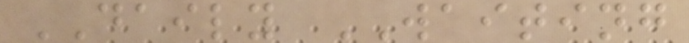DAILY WAITING
